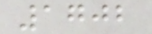1702
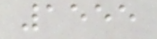1555
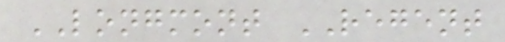LONGMONT REGENT
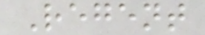Regent
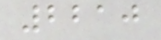2210
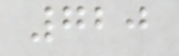720
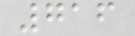716
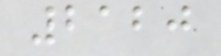2120
